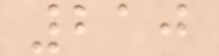210
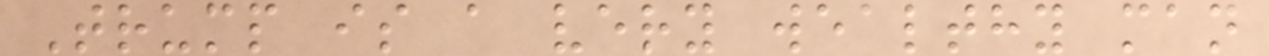Trump is a very wealthy man
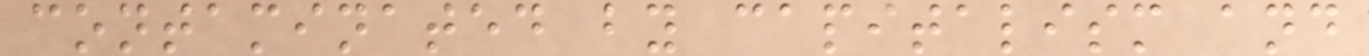contaminated by capitalism and
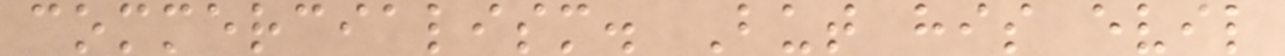commercialism. But his evil
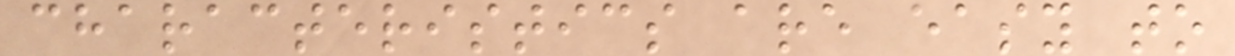characteristics are easy to
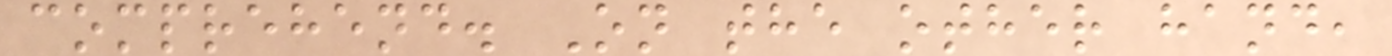comprehend. On the other hand,
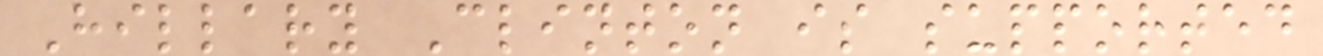Hillary Clinton is supported
